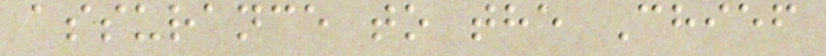assurance to the Chief
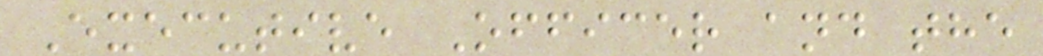Executive Officer and the
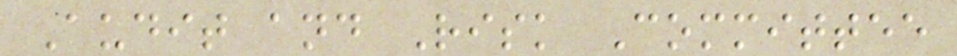Audit and Risk Committee
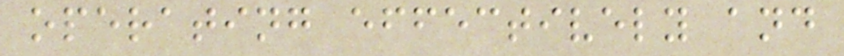operating effectively and
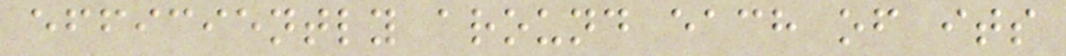efficiently around each of its
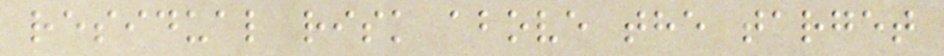residual risk above the target
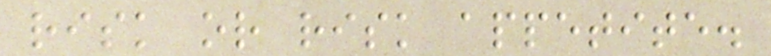risk or risk appetite.
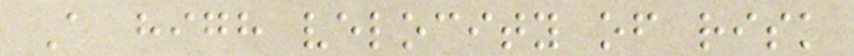A high velocity of risk
